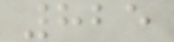825
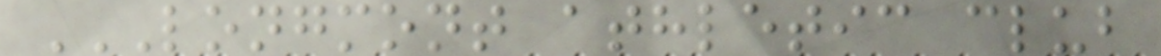LONGMONT ATHLETIC CLUB
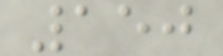150
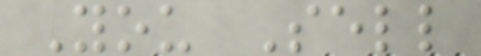You Sell
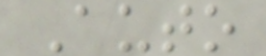Auto
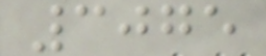3075
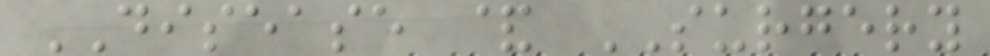DISEASE & SURGERY
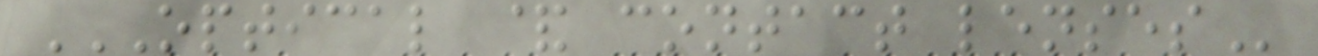OPTICAL & CONTACT LENSES
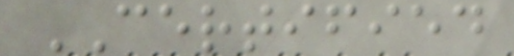CERTIFIED
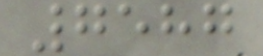7587
